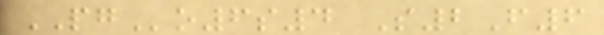PGo6s4 S2F6
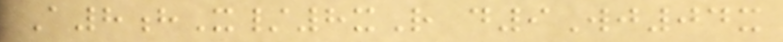A8hX/8xR d9Wj04x
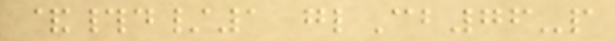&#d/1 glCb76-p
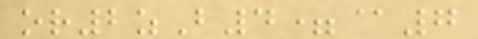or2zB4=@7
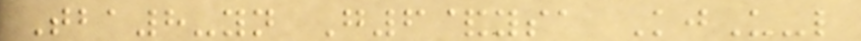Tba8-yn G6&ysa KjU-l
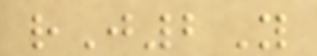rJ2Y
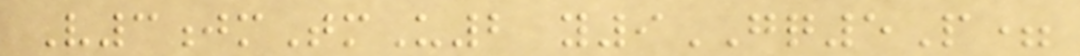V3jmTmU2 y9GQ5P=
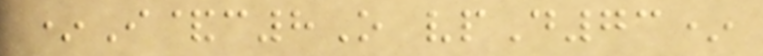*I&c8O vpD73*
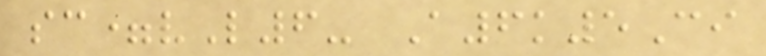sc=vL6- A6k5Ci
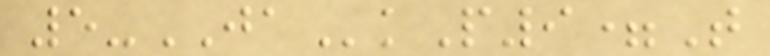5-JAkP9=T
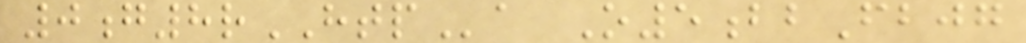0g8rHTPa O5bbFbjg
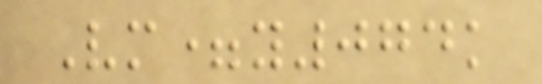Vm=y074k
